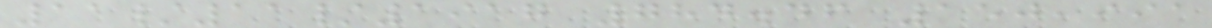11/11/1917 784.46 150,991
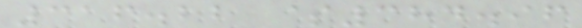316.22 $384.96
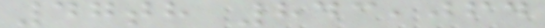47th 843,064
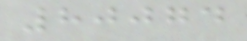80074
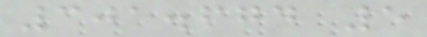301.674 5
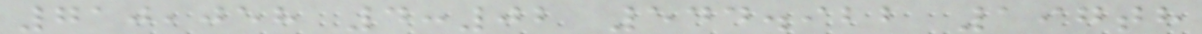710,058 4:02 544.922 197th
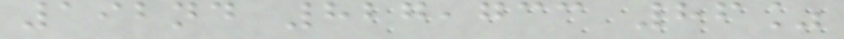192nd 827,733 86%
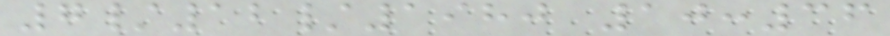7/12/1980 10:36
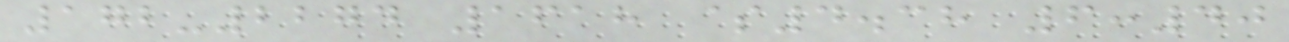172-2274 1618 $4.38 6:40
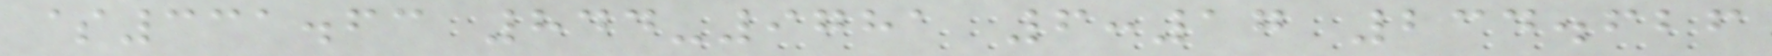$331.63 844-9781 6:17 234.626
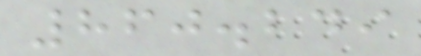860.249
